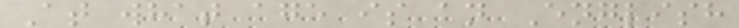At what age is an English
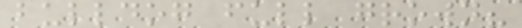bulldog full grown?
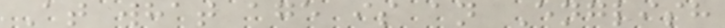At what age is an English
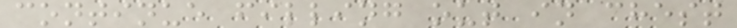continue filling out in chest
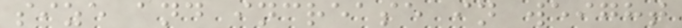size and increase in weight
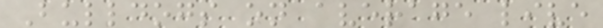Bulldogs on average live
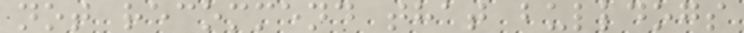not recommend that bulldogs
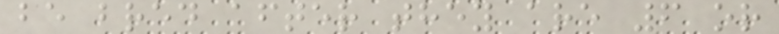be bred after they are 6 or
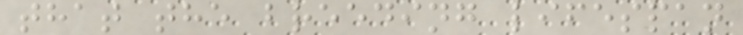that the breeding lifespan
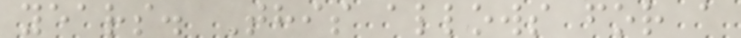years. This allows for a
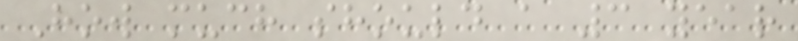How much should a 3 year
